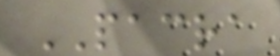PACRA
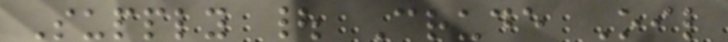Supply | Crude Oil
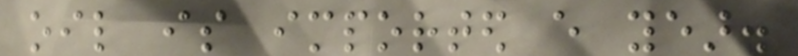oil is imported every year.
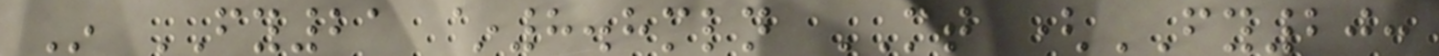In FY21 ~8.8mln MT (FY20:
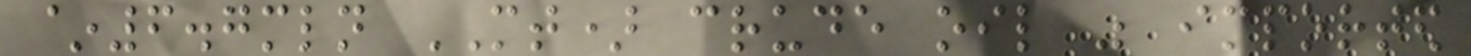~6.7mln MT) crude oil was imported
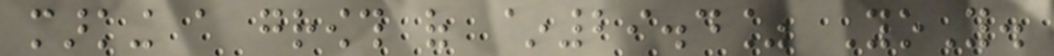marking a growth of ~29.4% YoY.
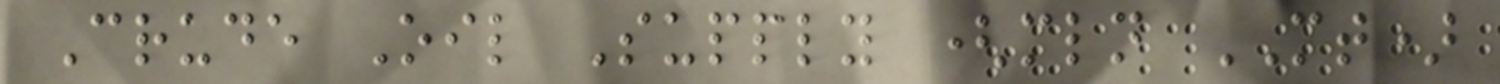Crude Oil Supply (mln MT)
